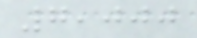7,000
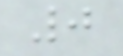0
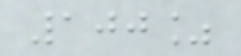100%
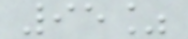95%
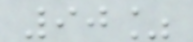90%
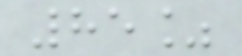85%
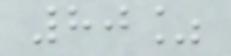80%
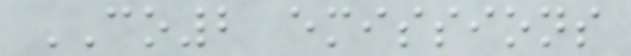CO2 emissions
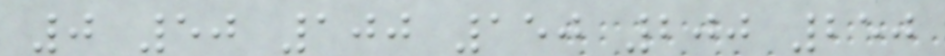0 50 100 150 200 250
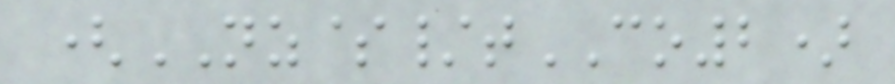(NZ$/tCO2)
